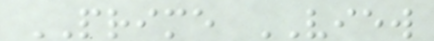PRIME VIEW
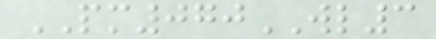PM070WL3
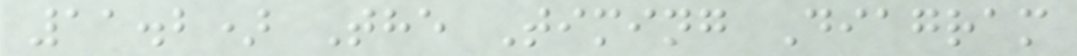11.2) The Timing Diagram
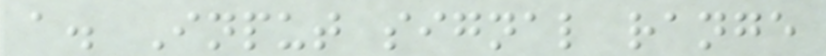a. Input signal range
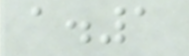a.1
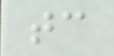tc
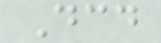Dcd
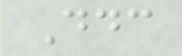Ddc
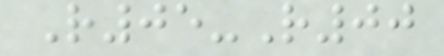R05-R00
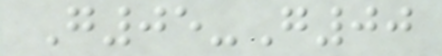G05-G00
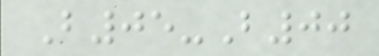B05-B00
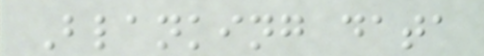Blanking data
